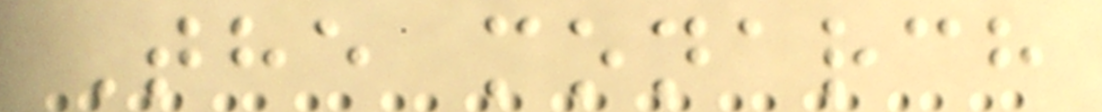The monarch
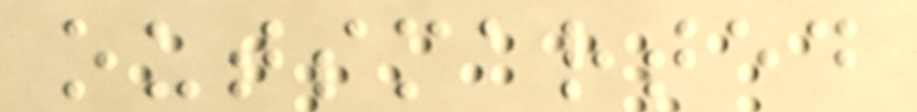outsmarted
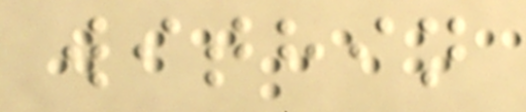within
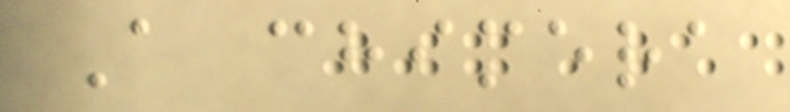A chimera
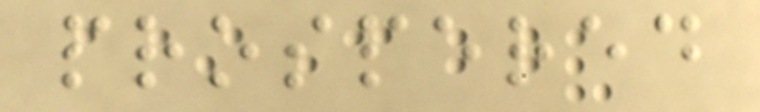prospered
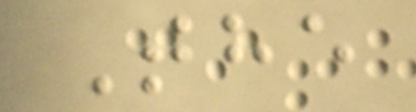The
